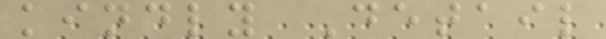kindly Detail
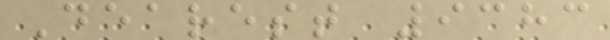Dearest 9383
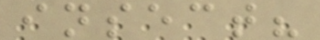insect?
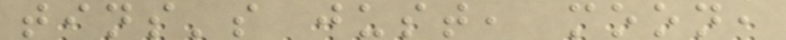tins's just, moon,
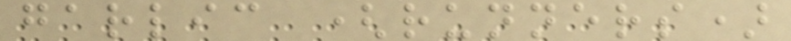garlic (runners)
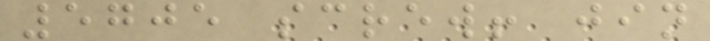5705 screw! jin
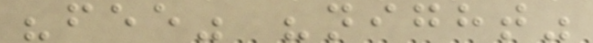"fee" "night"
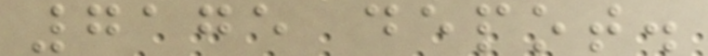7175 depot.
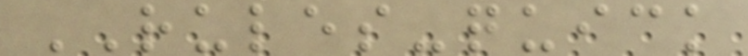RULES-quick
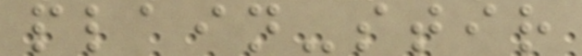plain-stir
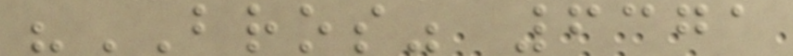"BROS" 6371
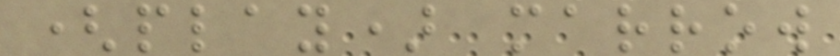(play) marrow
